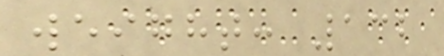weight: 132
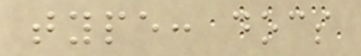type: docs
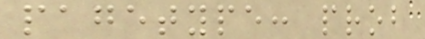pagetype: prob
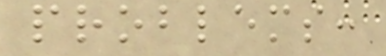problems:
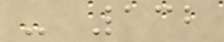- 132
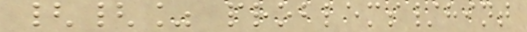{{% problems/hint
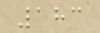183
